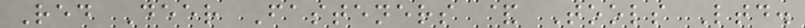Red Deer Fasteners & Tools Ltd.
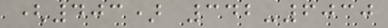(403) 342-6030
